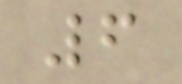6
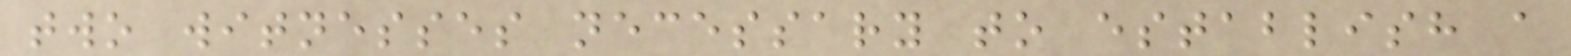two witnesses necessary to establish a
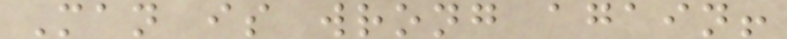Man is wrong again!
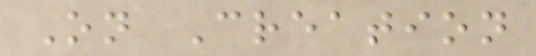On Creation
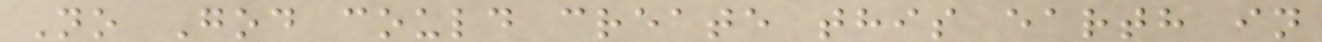No God could create this earth in
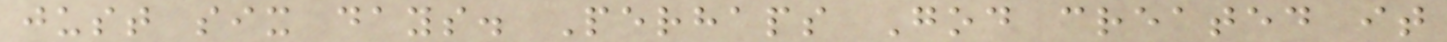just six days. Perhaps God created it
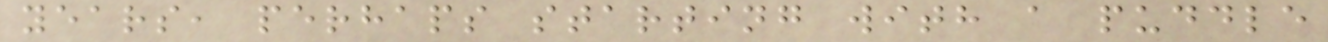years, perhaps starting with a puddle
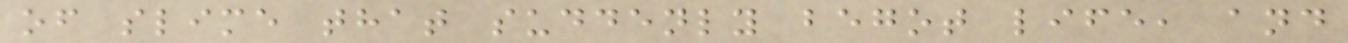of slime that suddenly begot life, and
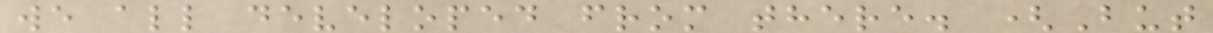we all developed from there. (But
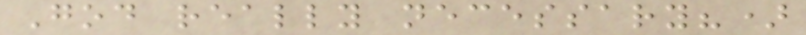God really necessary?)
